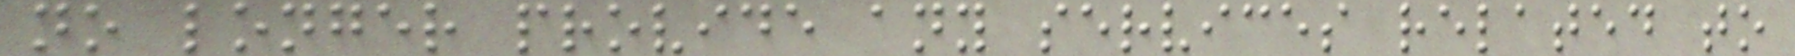no longer provide any services related to
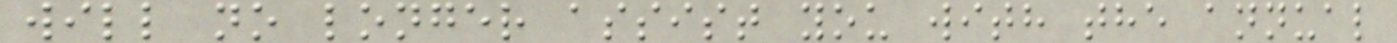will no longer assist you with the annual
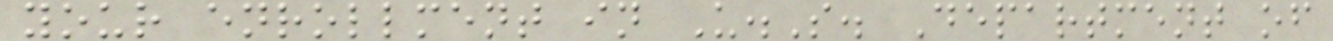your enrollment in U.S. Department of
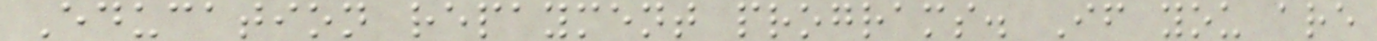Education repayment programs. If you are
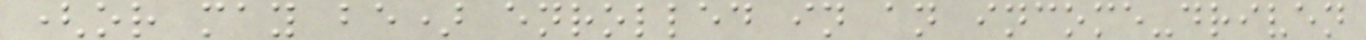(or may be) enrolled in an income-driven
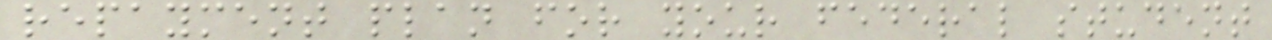repayment plan for your federal student
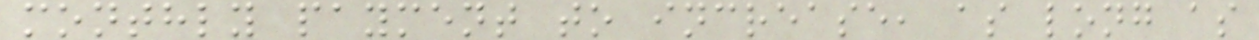monthly payment to increase, as long as
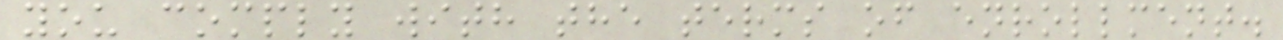you comply with the terms of enrollment.
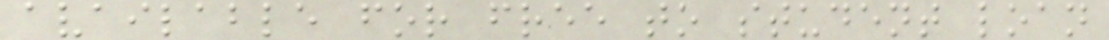available for free to student loan
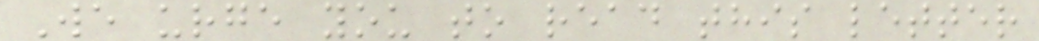We urge you to read this letter
